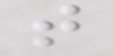that
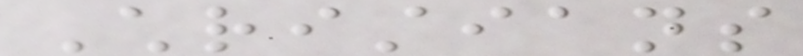Christians
